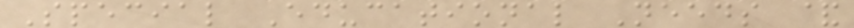Special Educational Needs &
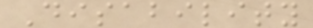Disability
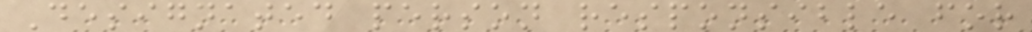Designated person responsible for
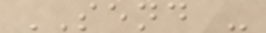SEND -
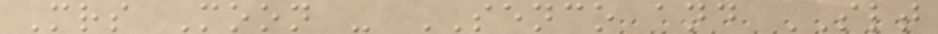Mrs Moon - SENCO and SLT
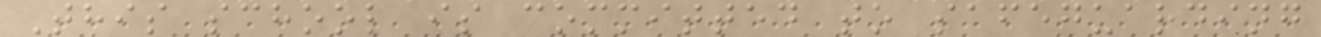This school is committed to safeguarding
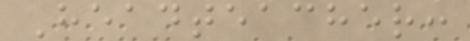Headteacher:
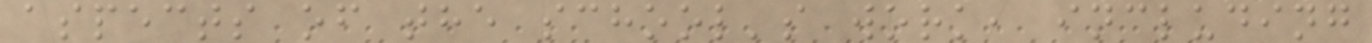aspects of the school's work, including
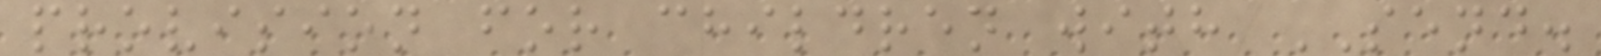provision for children with SEND.
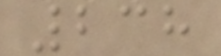238
